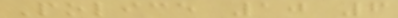Police 10 6
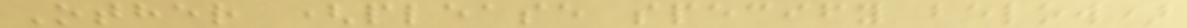Other (please specify below)
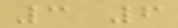3 6
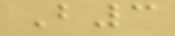B3
